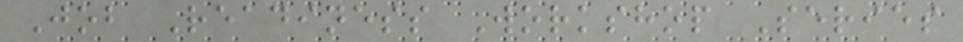Job Readiness Workshop Series
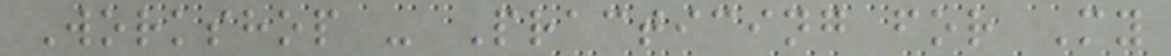Workshop - Practicing for My
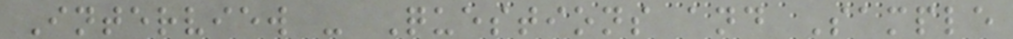Interview - Questions and Sample
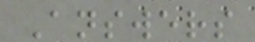Answers
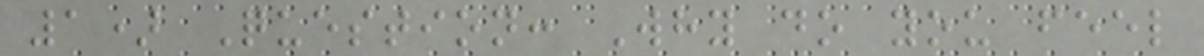1) Question: Why do you feel
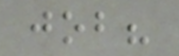job?
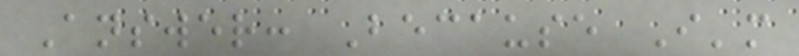Answer: Because I'm
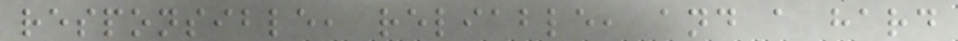responsible, reliable, and a hard
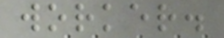worker.
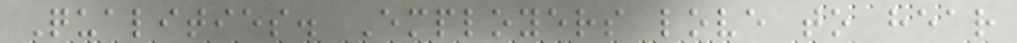Qualities. Employers love to hear
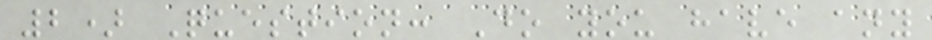2) Question: Do you have any
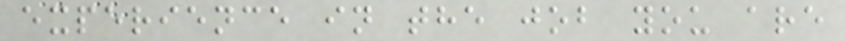experience in the job you are
